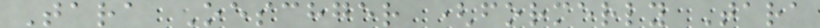Tara Oeschger (formerly Tara
